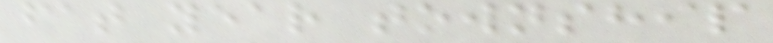fat year township
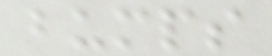bumps
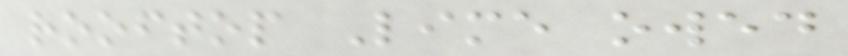rooftop Lime owed
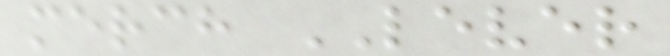merch LEVER
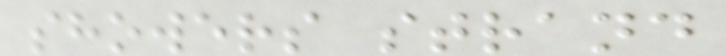showers strand
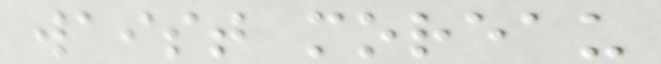waist moreau
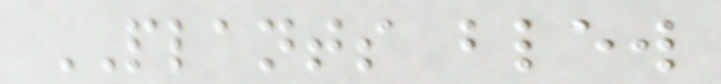PLANTS blew
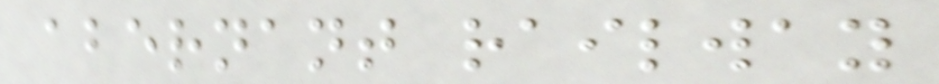abernant railway
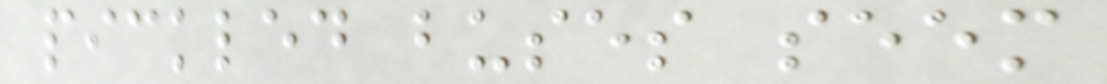pickled buses seem
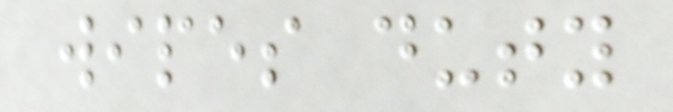wipes duty
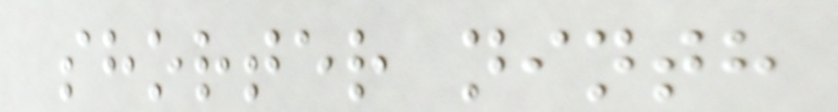shorter ninth
